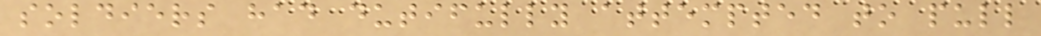soldiers had dutifully attempted to pull
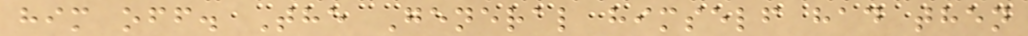him off. The General himself had then
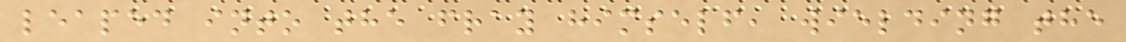leaped into the fray himself, wielding the
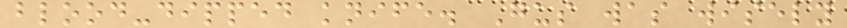blood-dipped knife. Gus was wisely
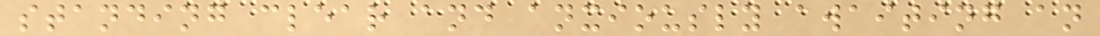standing clear and anxiously awaiting an
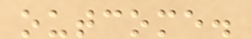outcome.
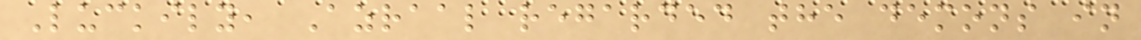Luckily, Azraal regarded the demons in
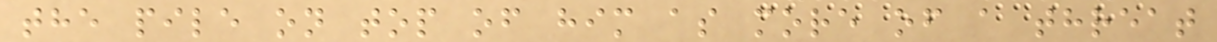the pile on top of him as more of a threat
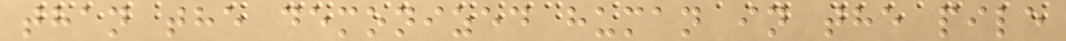than the demonized human in the pile
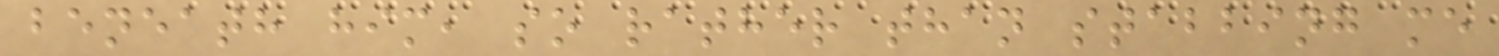beneath him, so rather than stabbing me
